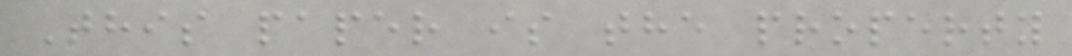This paper is the property
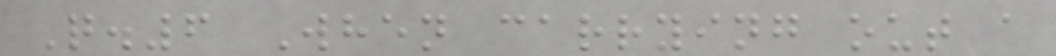Q.6 When carrying out a
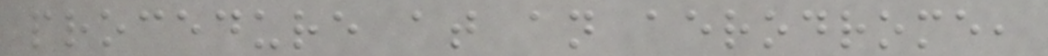procedure at an aerodrome,
